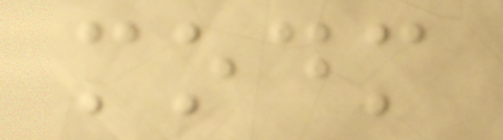modm
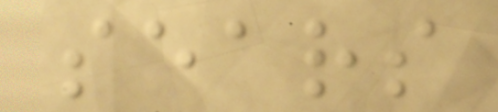sears
